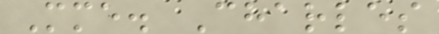Mme. Charles
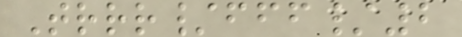Trrr/fff/2
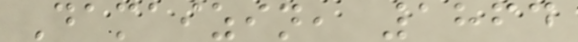Damaizin, 1864
